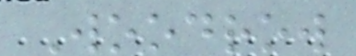Woodrow
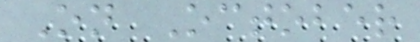On October
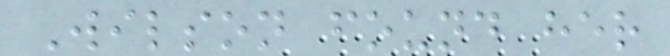Wilson found her
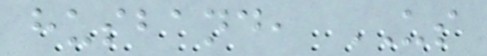husband, US
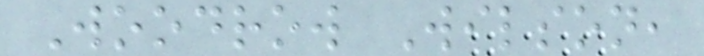Woodrow Wilson,
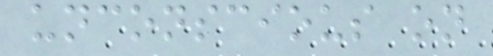unconscious on
